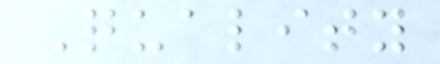Quality
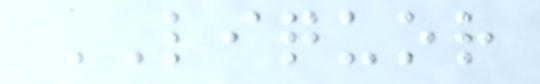LIQUOR
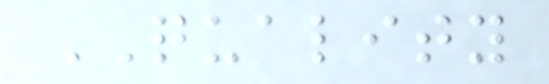QUALITY
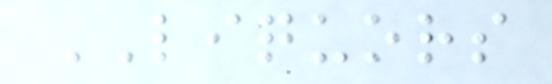LIQUORS
